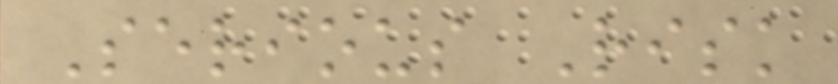Serious Risk
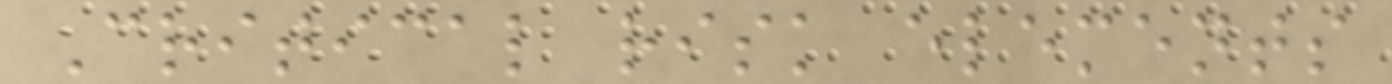Critical risk elements
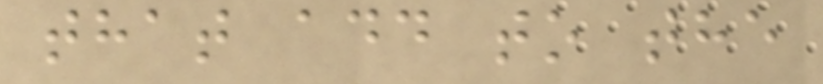that add to the
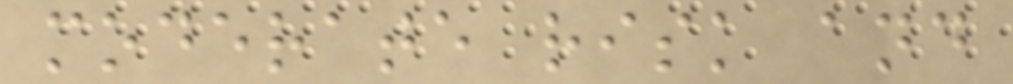moderate risk and
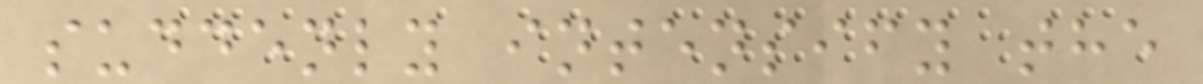suddenly intensify the
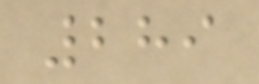289
